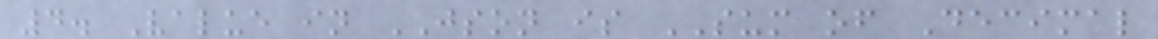4. Value in JSON is SUM of Decimal
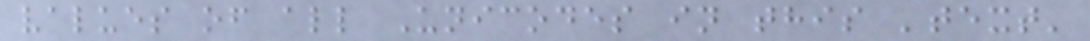values of all Unicodes in this 'text'
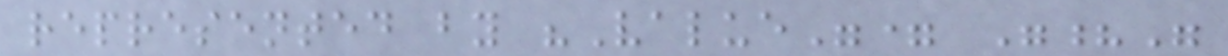represented by "Value"= "?"
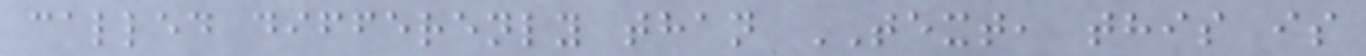called differenly than TEXT, this is
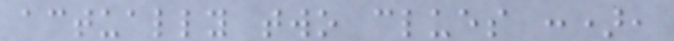actually two clues :),
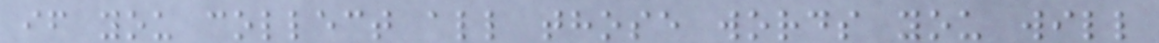if you collect all those words you will
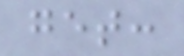get:
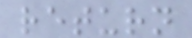return
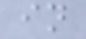in
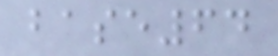base64
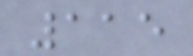115
